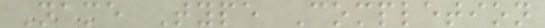Name Type Completion
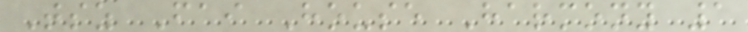Tsz Fai House Harmony 1
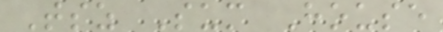Tsz Sum House
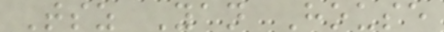Tsz Yan House
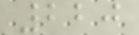220
